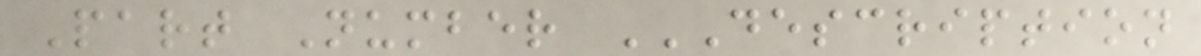Part Number DESCRIPTION
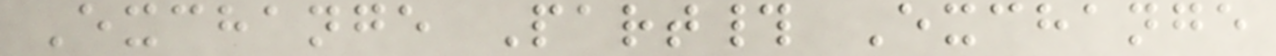Exchange Part# Exchange
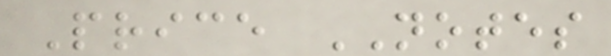Price NOTES
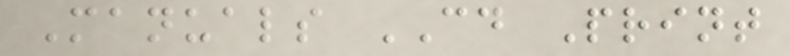Manuals CD Print
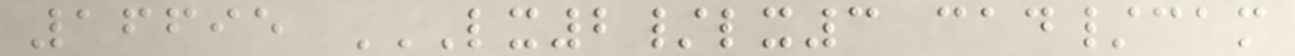16695 LX2/LX3 CAD/CAM
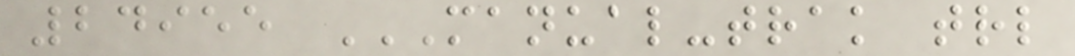24955 MANUAL-TRAK TRL
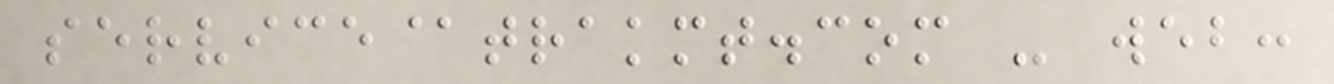service@trakmt.com - web:
